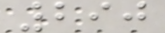290
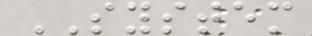SYSTEM
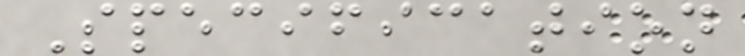Specification
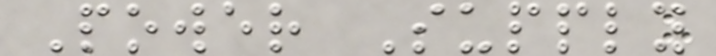Power Supply
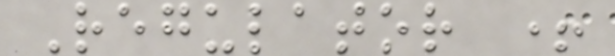Regulator +
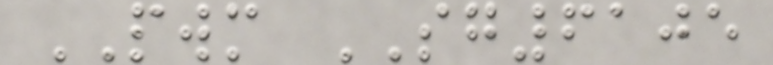PWM SG6105
